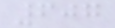607
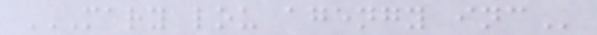MARY LOU AGENGY INC
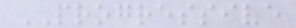PROGRESSIVE
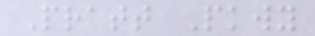Pratt Pkwy
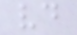vd
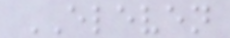ELEVEN
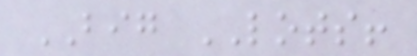BIG LOTS!
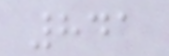841
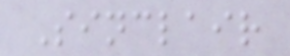Sinclair
